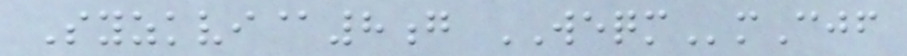Syzkvi@8g WEQMmCjf
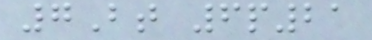7Bt 6p21
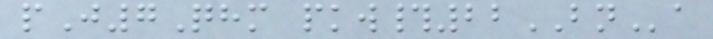pJ7Qhm pkw#22BNa
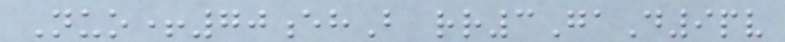Nuo+70ehB rr3GaD9pv
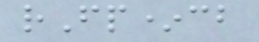rFp*cb
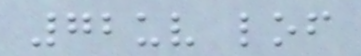72uv lof
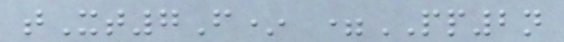tXt7F* =PP2n
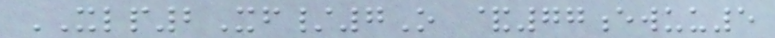XLP2Xf/7O &77ewuu5
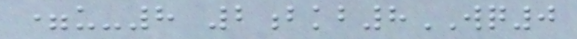=u-8 2bkb8WQ0
